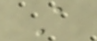A
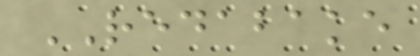REDABAKE
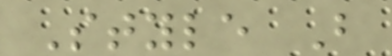Style B
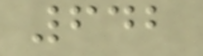642
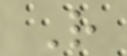R
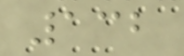132
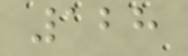128
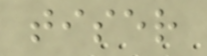tiser
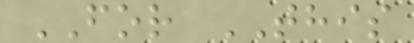FOR THIS
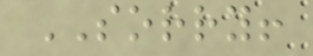SORRY!
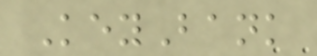KeyBank
